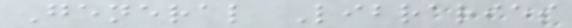General Libraries
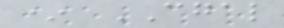* CGAL
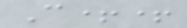C++
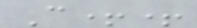C++
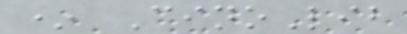* CinoLib
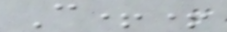C++
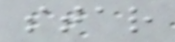star
